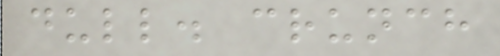dull. crunch
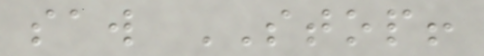saw STOP!
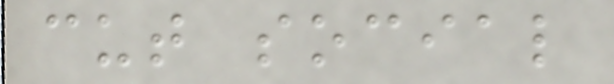cut social
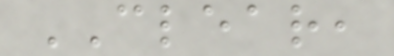CLEAR,
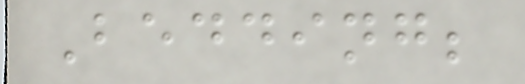Bedding;
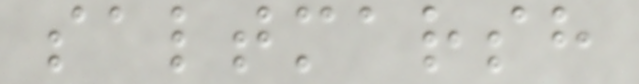saltmarsh
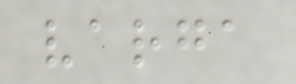varga
